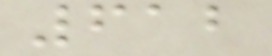612
